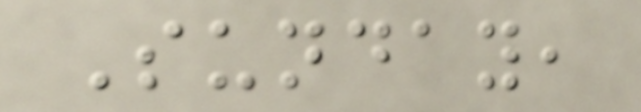Sunday,
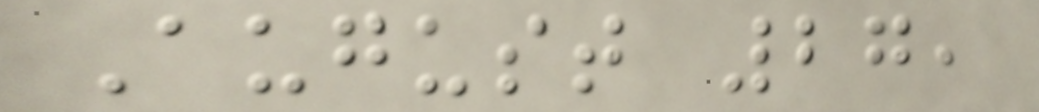August 27,
